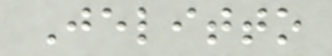Jelitto
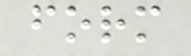form
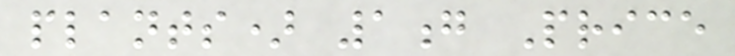plants) 1g Price
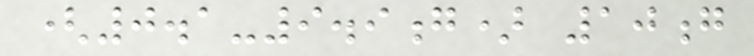(0.1-9.9g) 10g
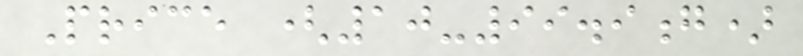Price (10-99.9g)
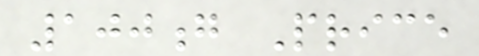100g Price
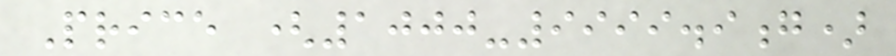Price (1000-9999.9g)
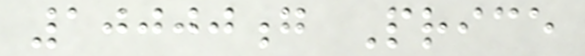10000g Price
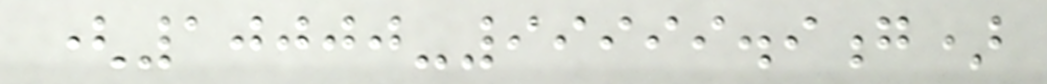(10000-99999.9g)
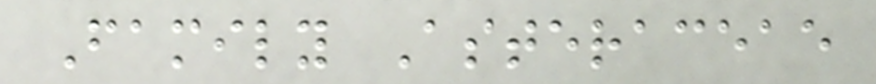Family Asteraceae
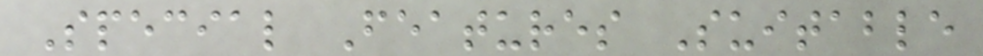Special Features Suitable
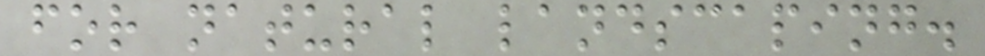for natural landscaping.
